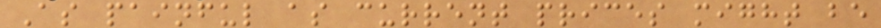As painful as current prices might be
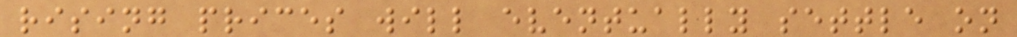rising prices will eventually settle on
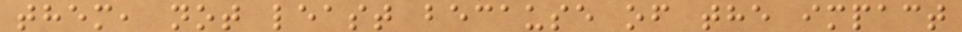them, not least because of the impact
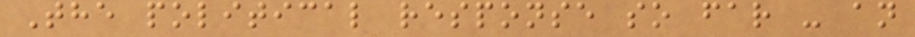The political response so far - an
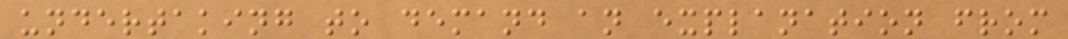undertaking to demand an explanation from
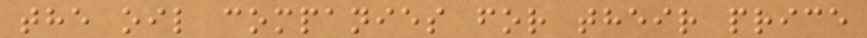the oil companies for their price
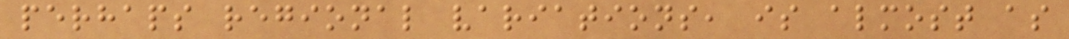perhaps regional variations, is almost as
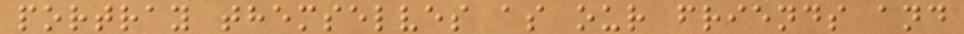portray themselves as our friends and
